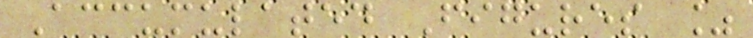Accumulated Figures %
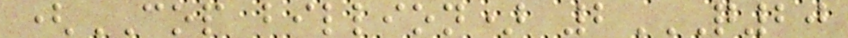(COP billion) 2Q20
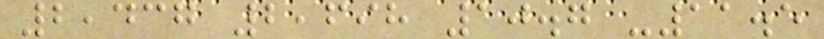2,437 2,698 10.7 -11.5
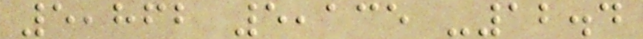5,862 5,135 -12.4
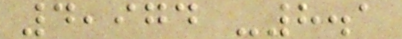4,974 -8.1
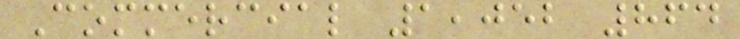Commercial 1,052 864
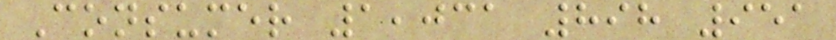Consumer 1,031 898 951
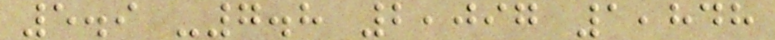5.9 -7.8 2,097 1,848
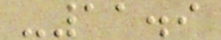-11.9
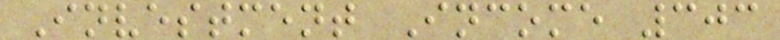Investment Income 303
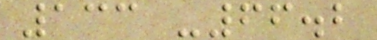133 -66.2
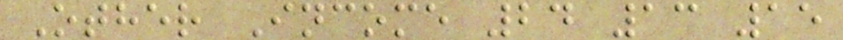Other Income 24 13 15
